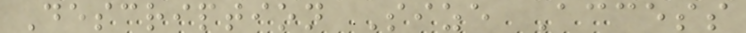Description Size Access
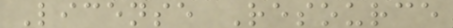License Resource
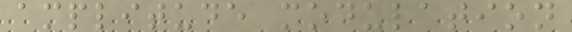amplitude modulation
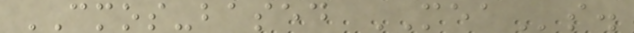CMOS-based MEAs.
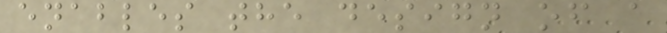enables the design of a
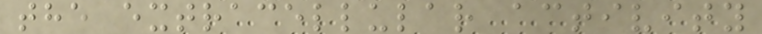the extracellular activity
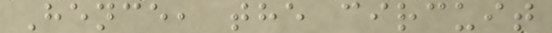Hence, the circuit
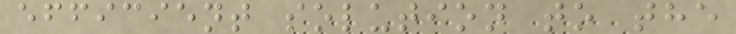efficient solution to the
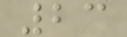23
